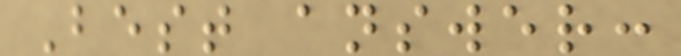Best answer:
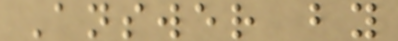Answer by
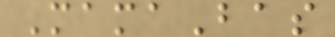MamaBas
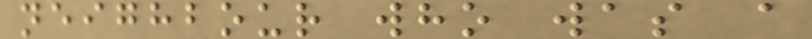neighbour who was a
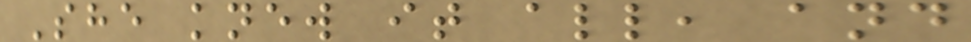She knew it all, and
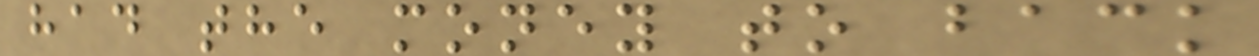had the money to back
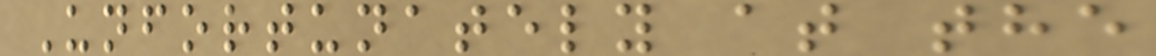Unfortunately at the
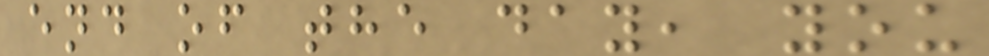end of the day, you
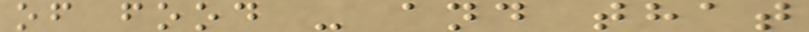of food - and that
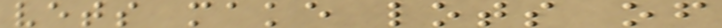vets make lots of
